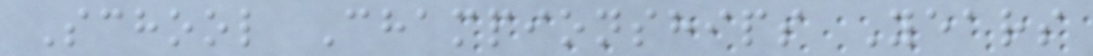School Championships Years
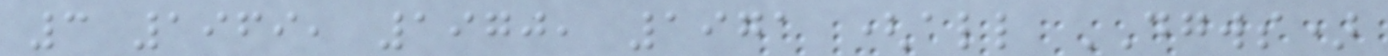3 1969, 1970, 1971 (all DGWS)
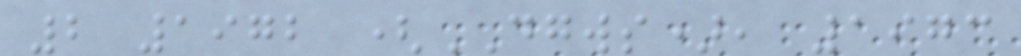2 1972 (DGWS), 1973
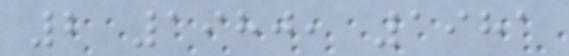2 1980, 1981
